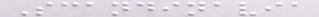Scandinavia
